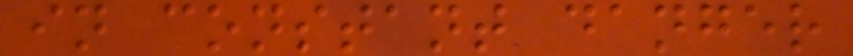in constant danger
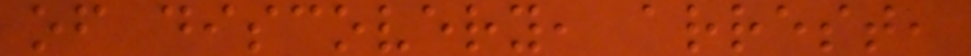of discovery, arrest,
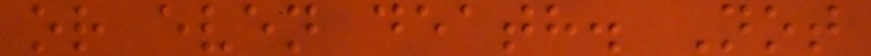or even death. Not
